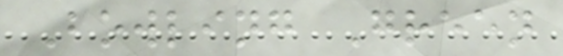Bowling Green
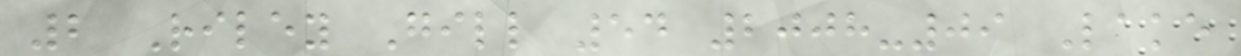2 Riley Gill 54 2008-09 Lake
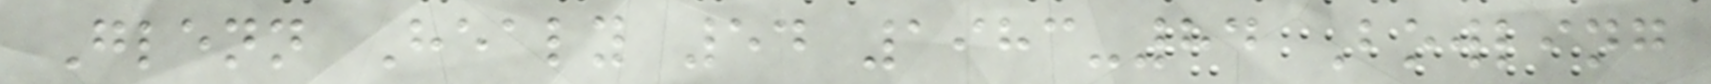Glenn Healy 54 1983-84 Bowling
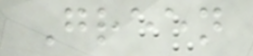Green
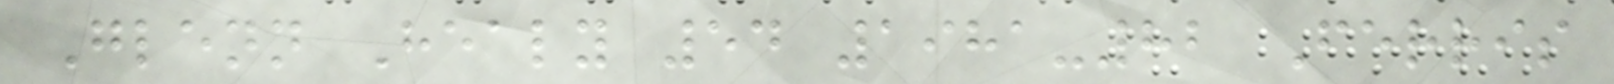Glenn Healy 54 1981-82 Ferris
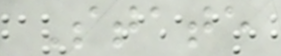State
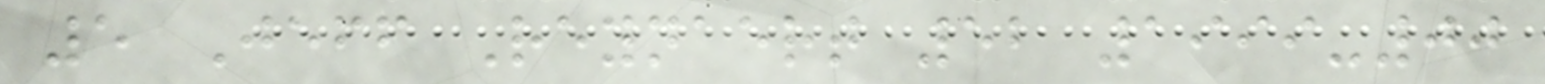5 Jeff Reynaert 52 1999-00
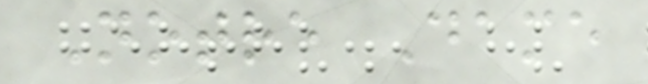Notre Dame
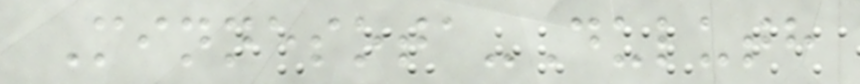Minnesota-Duluth
